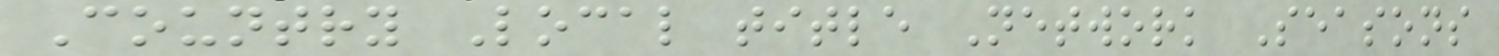Country Local title Network Seasons
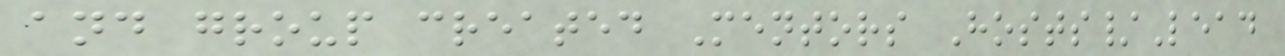and group created Mentors Hosts/Lead
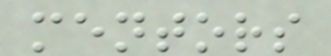mentors
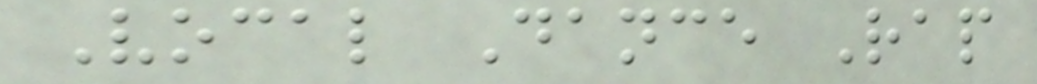Vocal Dance Rap
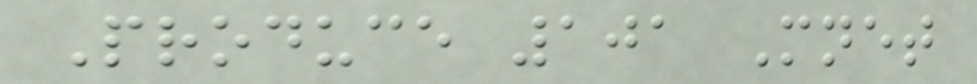Produce 101 Mnet
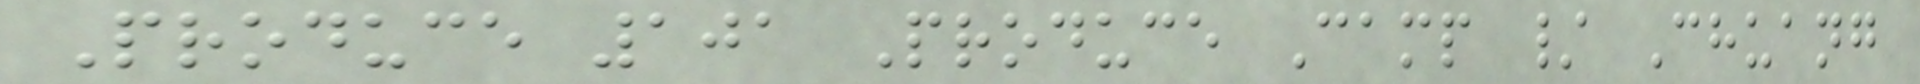Produce 101 Produce Camp / Chuang
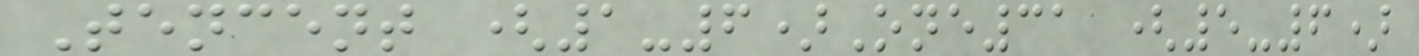Tencent (1-6)One31 (5-6)
